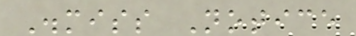Dismiss Notice
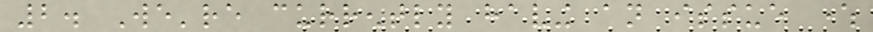2. We're currently having an issue where
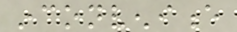inconvenience
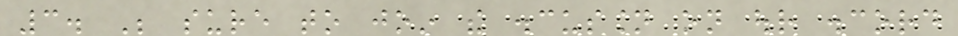3. Be sure to join the discussion on our discord
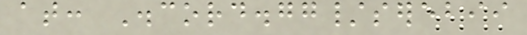at: Discord.gg/serebii
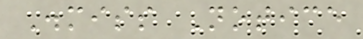Dismiss Notice
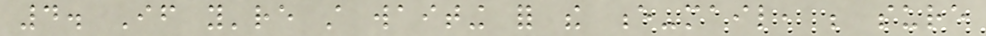4. If you're still waiting for the e-mail, be sure
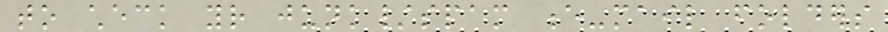to check your junk/spam e-mail folders
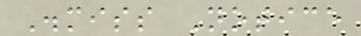Dismiss Notice
